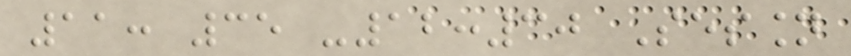11: 35 -12:30 Session
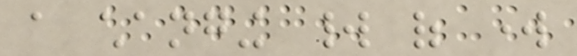a changing world of work
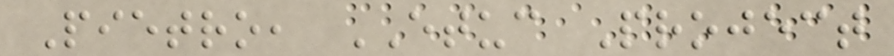Pietro, ETUC Project
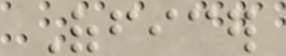Officer
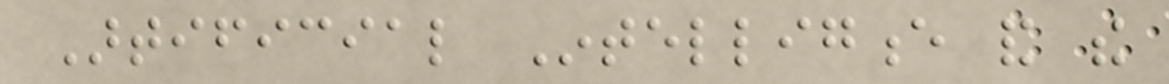Artificial Intelligence and the
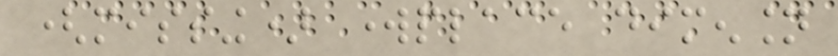(missing) workplace dimension
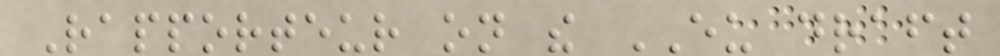Rapporteur on the EU draft
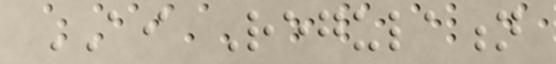AI Regulation
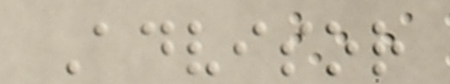Advisor
